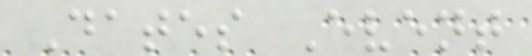Dates Event
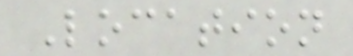Location
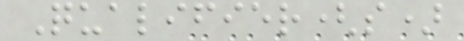Qualifier(s)
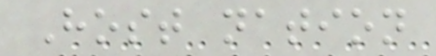Host nation
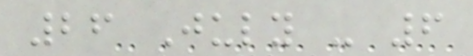26 July - 6
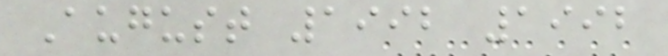August 1992 1992
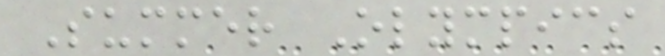Summer Olympics
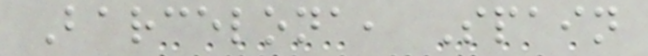Barcelona, Spain
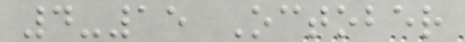4-15 October
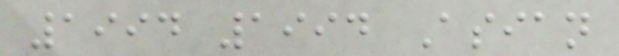1994 1994 Asian
